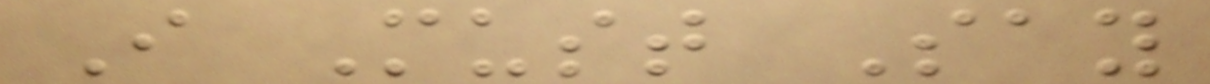I Must Say
